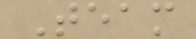Team
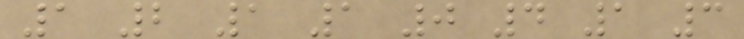1 2 1 1 0 4 1 3
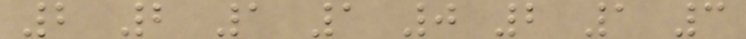2 2 1 1 0 2 1 3
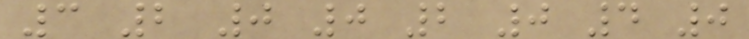3 2 0 0 2 0 4 0
